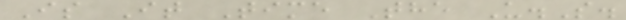Is It Time The U.S.
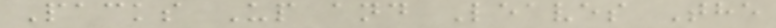Packs Up and Leaves The
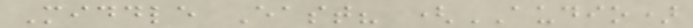Middle East? (AUDIO)
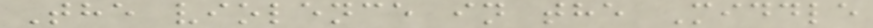The violence in the Middle
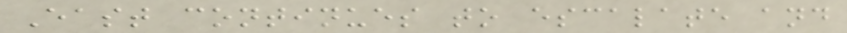East continues to escalate and
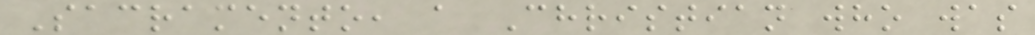Sacramento, a Christian who was
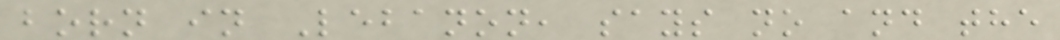born in Lebanon, says no and the
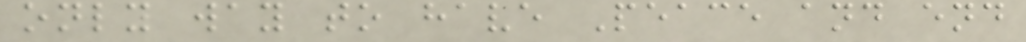only way to have Peace and end
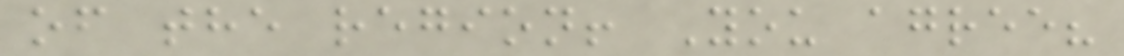of the region! You agree?
